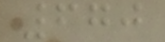670
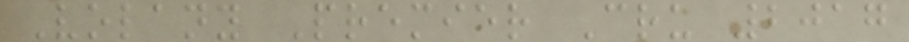Volany Premier Cru 2017
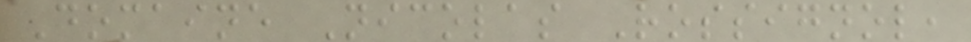Domaine Nicolas Rossignol,
